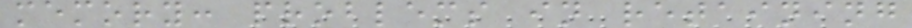memory: problems in retaining
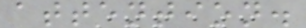attention.
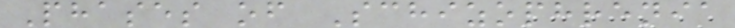Phases of Schizophrenia
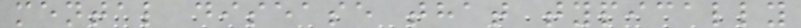mental disease that typically
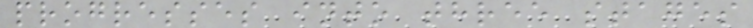progresses into three stages
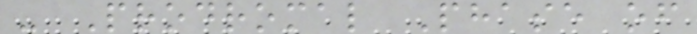- Prodromal Phase of
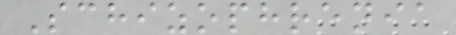Schizophrenia
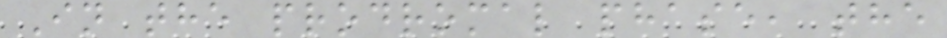In the prodromal phase, the
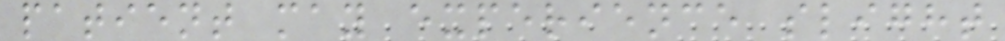patient may experience slight
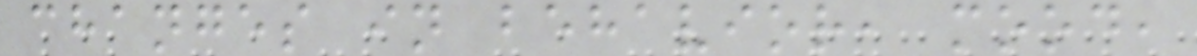changes in behavior, mood,
